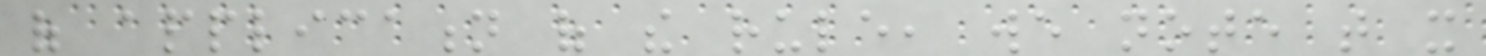of application of the rule, we note that it
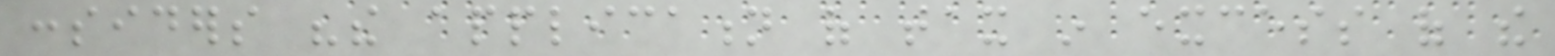considers "the application of tax in excess of the
